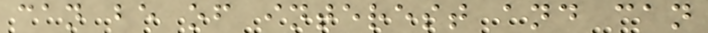can be of interest and can
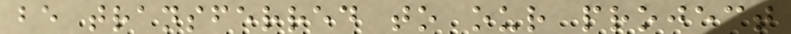be transferred to our project
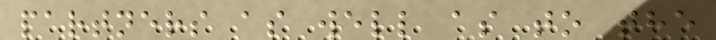partners as well as to the
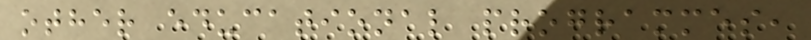other educational programmes,
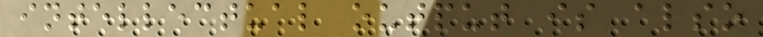intellectual output is also
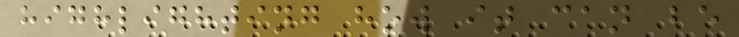highlighting how it can be
